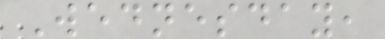Wednesday,
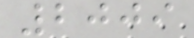2009
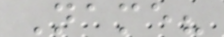Name?
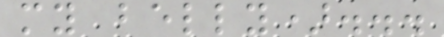my belly)...
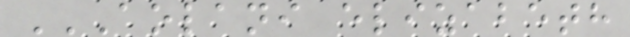AOLANI ELIZABETH
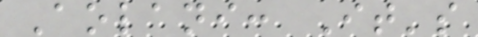Aolani: It's
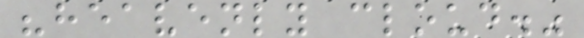"heavenly cloud."
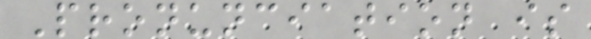Pronunciation is
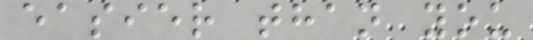easier than you
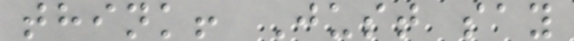think! Just say
